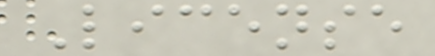License
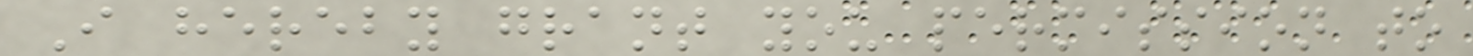I hereby grant you permission to
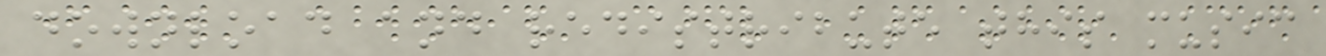download and redistribute this music
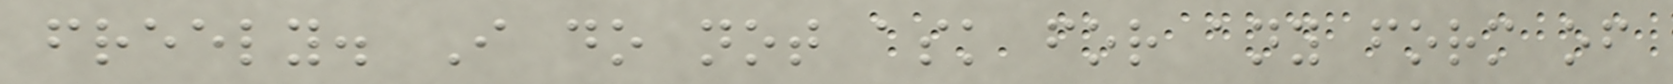freely. I do not ask for any form of
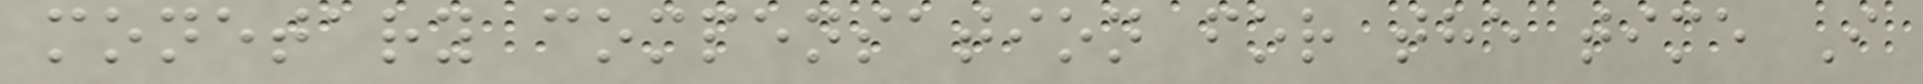monetary compensation for the time I
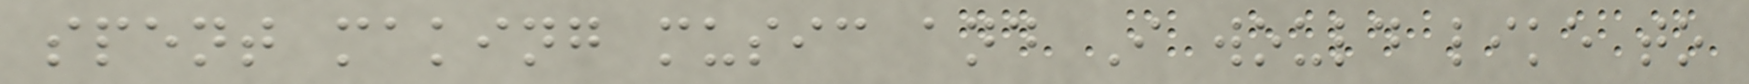spent making music and I would like to
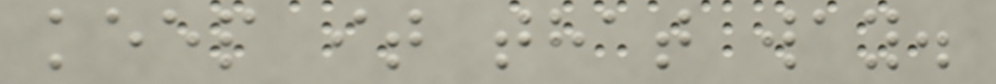keep it that way.
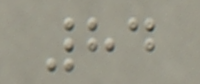84
